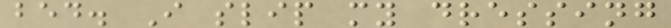bed. I slip my dressing
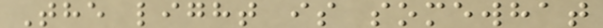The light is somewhat
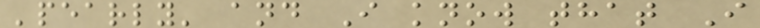'pearly' and I know that I
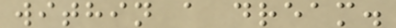within a dream.
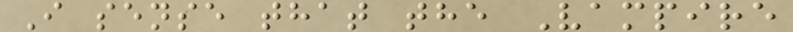I sense that the Vampire
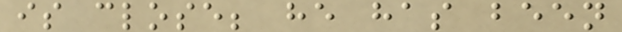is close; he has been
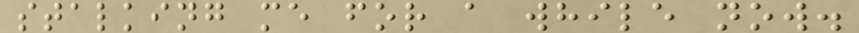stalking me for a while now.
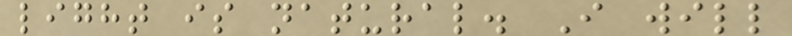light is natural. I will
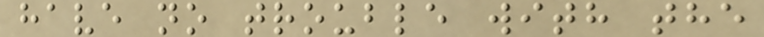have no trouble with the
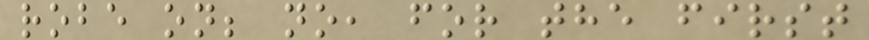robe on; no, for the first
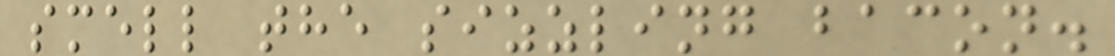smell the sizzling bacon.
